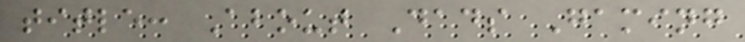title: About Dads Gaming
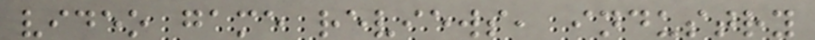video game reviews, industry
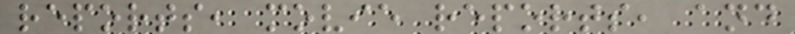reports, movie reports, and
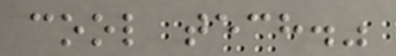cool tech."
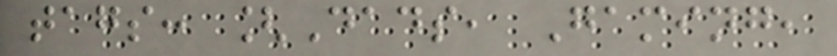tags: [Dads, Gaming,
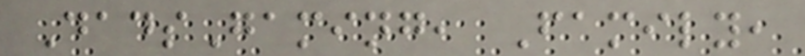DadsGaming, Family,
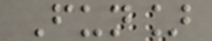Fun]
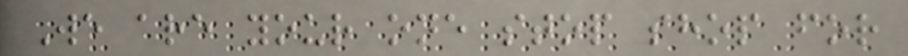We are your one stop shop for
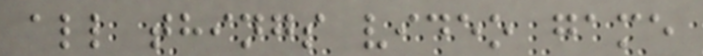all things video game
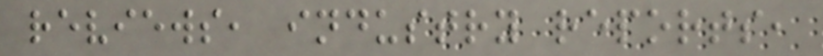reviews, industry reports,
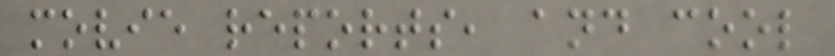movie reports, and cool
